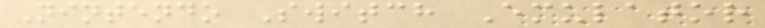Nintendo Switch Emulator
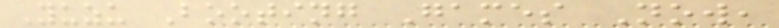Yuzu Booting Games Now,
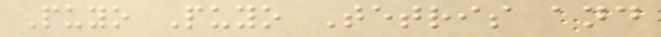Puyo Puyo Tetris and
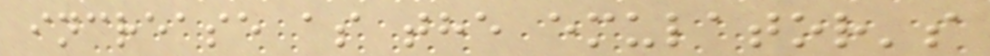increase as the emulator's
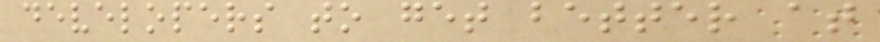developers to get better at
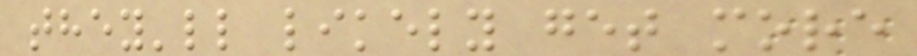they'll likely get more
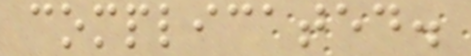complicated.
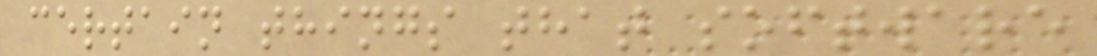certain things that software
